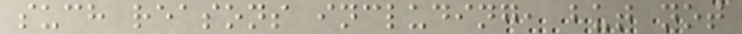such reasons including, but not
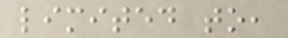limited to,
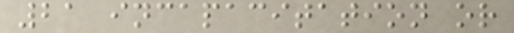21 incapacitation or
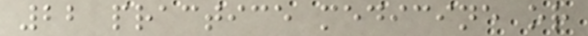22 practice medicine or
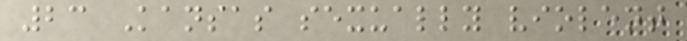23 Kansas sexually violent
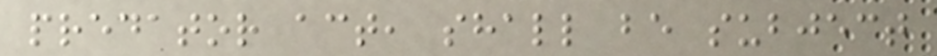predator act, shall be subject
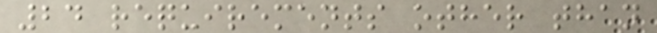24 requirements other than
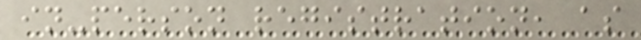in-person registration, as
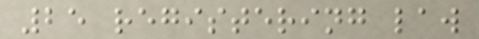25 registering law
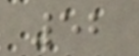52
